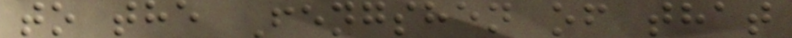to the Fengshen of that
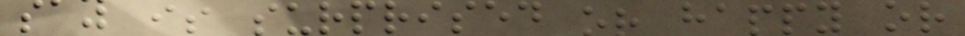say is surprised or happy or
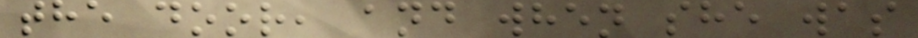the door, and when she was
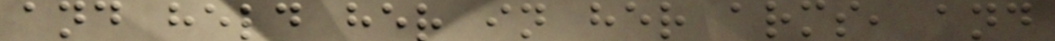and held her in her arms, and
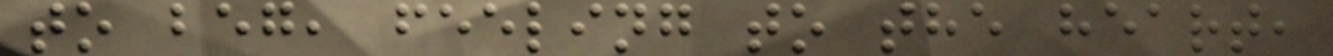to beg, feeling to the heart,
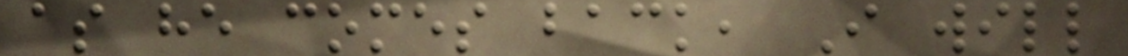as he comes back, I will
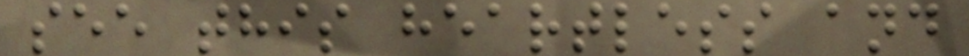see this heartless and
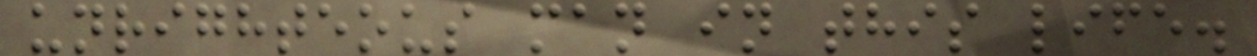unrighteous man in this life.
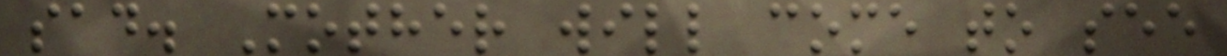sad. Mother will come to see
